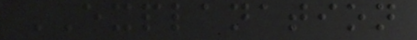EXPLANATION
